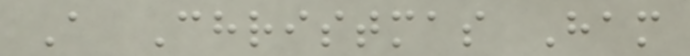A Christmas Ham
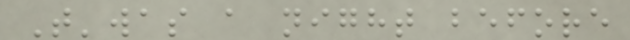T'was a night before
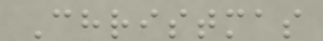Christmas
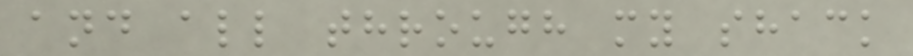and all through my shack
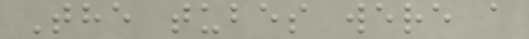The tubes were a
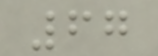67
